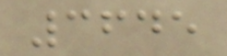3645
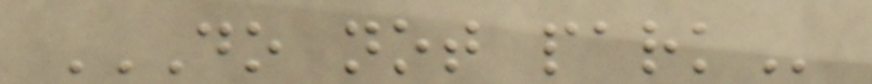DO NOT PARK
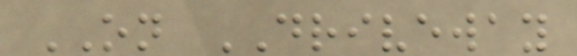ON DRIVEWAY
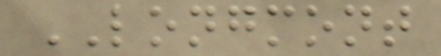LONGMONT
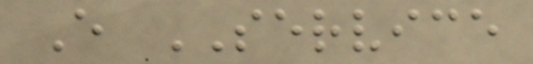E SERVICE
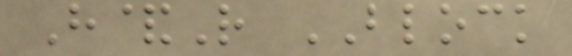H&R BLOCK
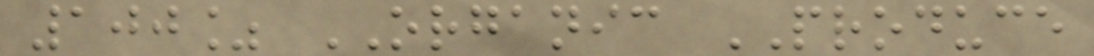100% ORGANIC PRODUCE
